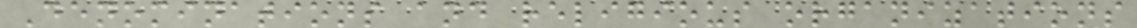Denominations and religious organizations
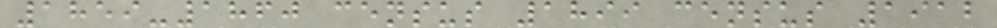1859-1860 census 1899 census 1912
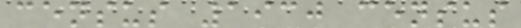census 1930 census
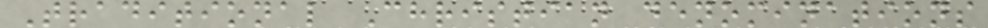Traditional Christian denominations
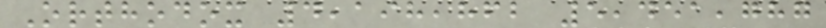Orthodox 4,198,862 5,451,787
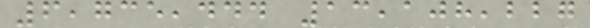6,735,444 13,108,227
